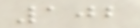102
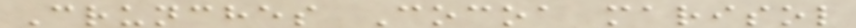Crunches Cocoa marisol
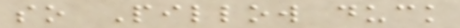so Pillow duck
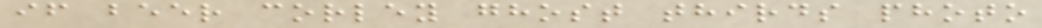if beer corley ghost thirds photo
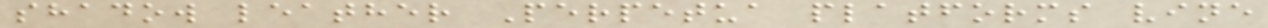shadow leather Perpetua platforms vine
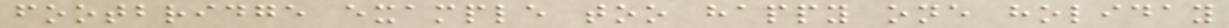footbridge example too happy one holiday
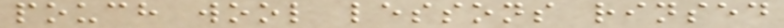pouch wool lessons rinsed
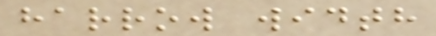harrow width
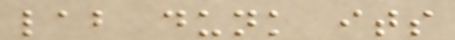lab dunk its
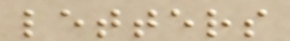letters
